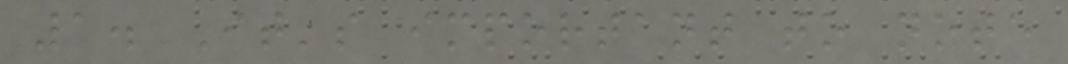1. It's important to note
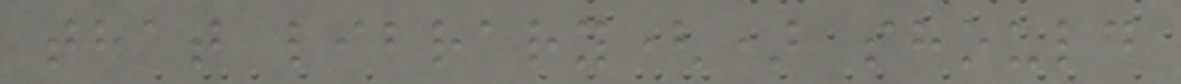that library() should
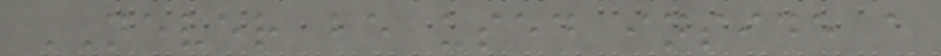NEVER be used inside a
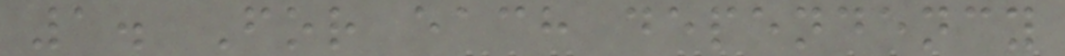1. For each dependency
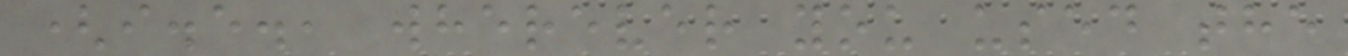(i.e., wherever you used the
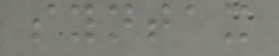syntax
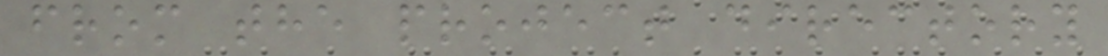from the project directory
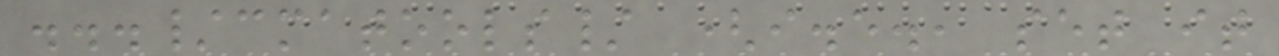.../cmatools/ (i.e., set it
